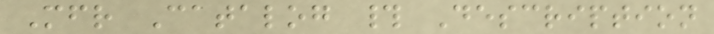Mfr Catalog # Description
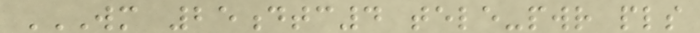WM 25DTC4 TELE-PWR PLS
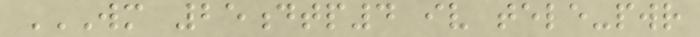WM 25DTP4 IV TELE-PWR
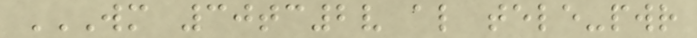WM 30TC2V AL TELE-PWR
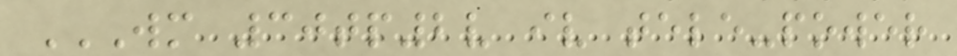WM 30TP2V IV TELE-POWER
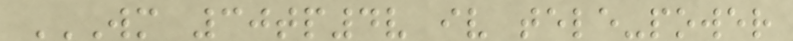WM 30TP4V IV TELE-POWER
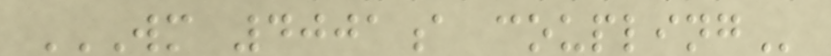WM 4001A COUPLING
